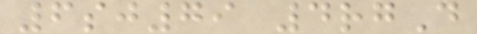6sj79 4rgD
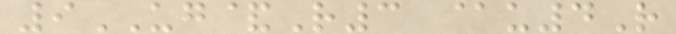9UG&R3 @u4R
